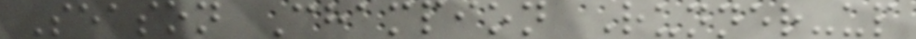Season Champion Runner-up
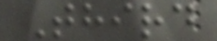Third
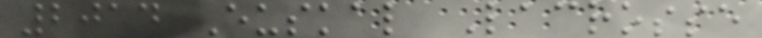2014 Euskal Lacrosse
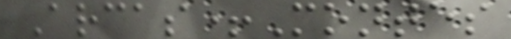Arcas+Montes
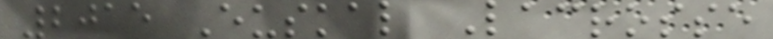2015 Euskal Lacrosse
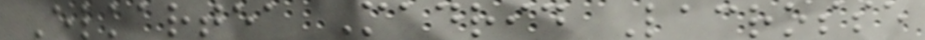Elkartea Madrid Lacrosse
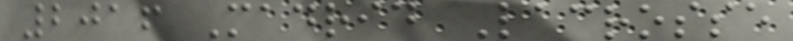2016 Madrid Lacrosse
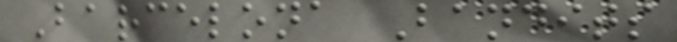Barcelona Bandits
